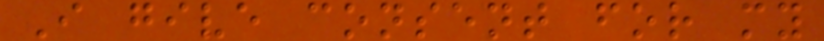I give consent for my
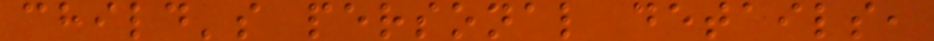child's personal details,
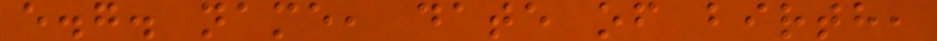e.g. name, date of birth,
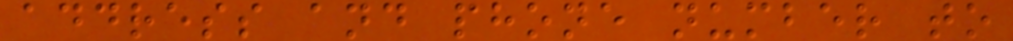address and phone number to
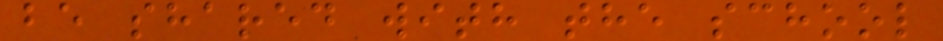be shared with the school
